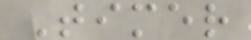Timer
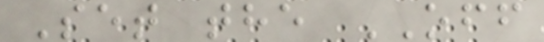Set the OFF
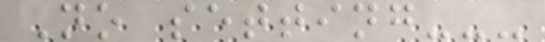No setting---
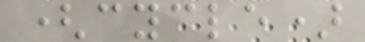(cycle)
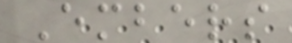Embers
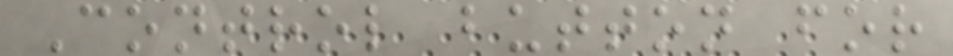Control button for
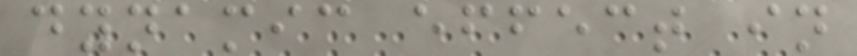dynamic effect in
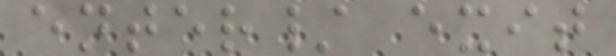enter/ exit
